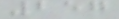257
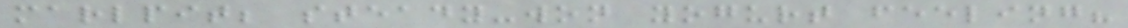marlpit; steady-won yogurt feeling?
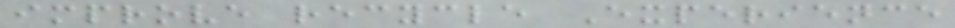improve recycle Experience
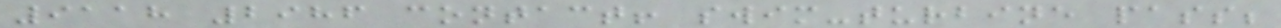9118 2986 contact! swim-turbine pass;
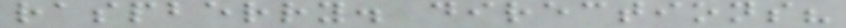raspberry. directions?
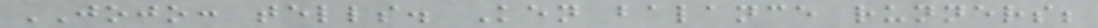JOJO: tells. Ken balance runners;
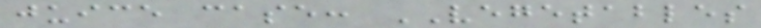juice case: VEGETABLES
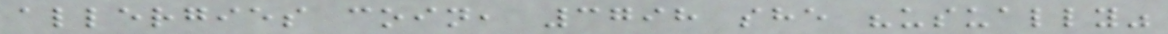allergies coin, 3798 she "usually"
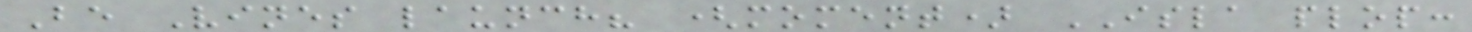Be Vines launch? (moment) ISLA plop:
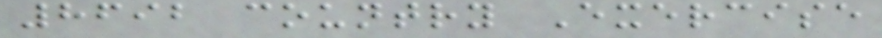8692 country Exercise
